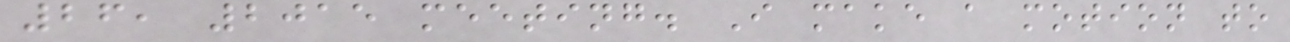26, 2015 meeting. I make a motion to
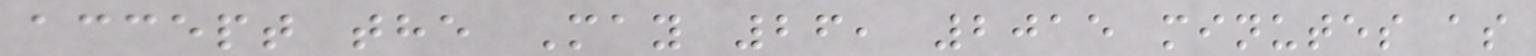accept the May 26, 2015 minutes as
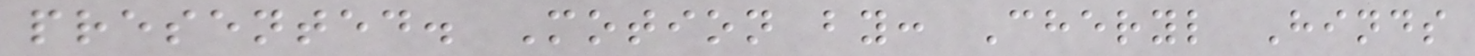presented. Motion by: Cheryl Hinds
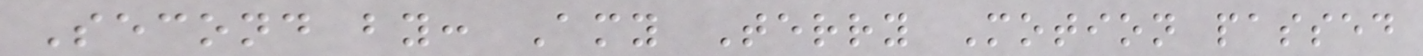Second by: Amy Terry Motion passed
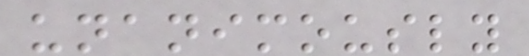unanimously
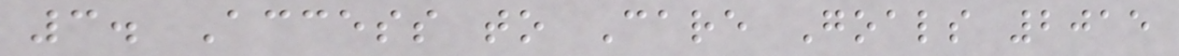3. Access to Care Goals 2015
